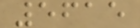5615
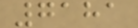7181
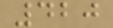420
